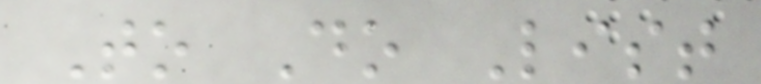To Do List
